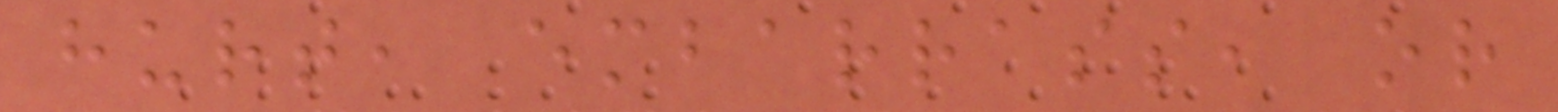hurt, embarrass, or
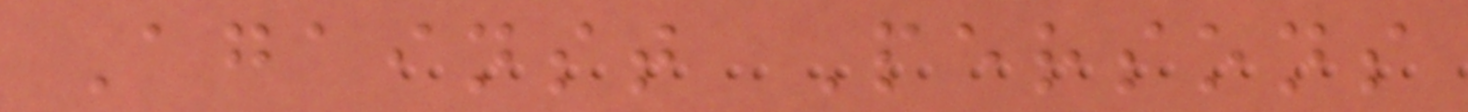Against Persons
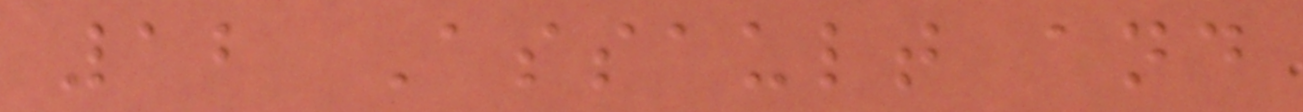12 Assault and
